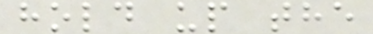hold up the
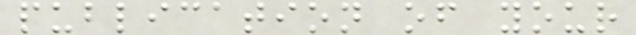publication of your
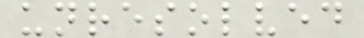unresolved
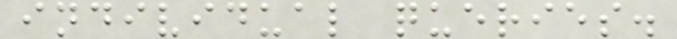individual queries.
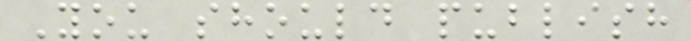You should publish
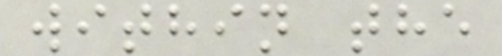within the
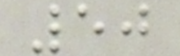50
